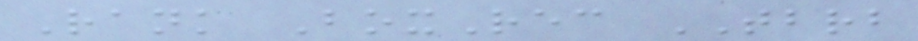Rank BoxRec TBRB
